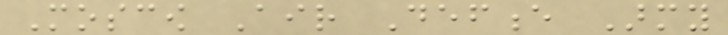Moscow Air Defence Army
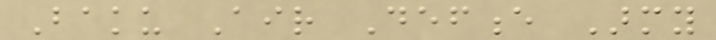Baku Air Defence Army
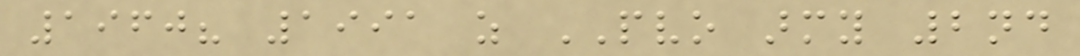1960? 1991 as PVO army 2nd
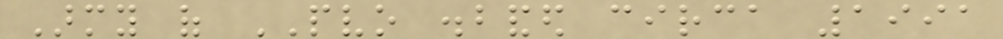Army of PVO disbanded circa 1991
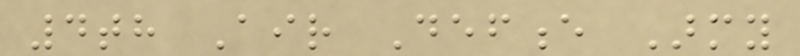4th Air Defence Army
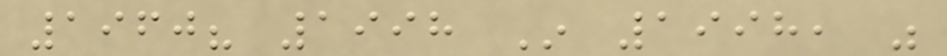1960? 1998 In 1998, was
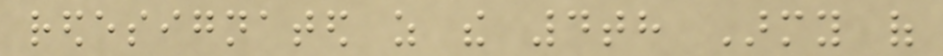redesignated as the 4th Army of
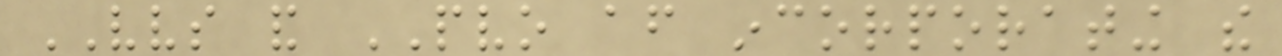VVS and PVO after incorporating the
